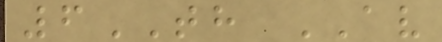6TH AV
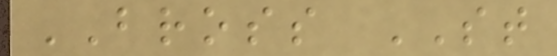BROSS ST
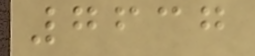7637
